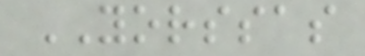YORSSAS
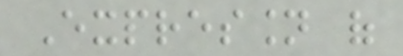Expression of
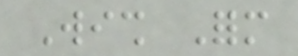Wish Form
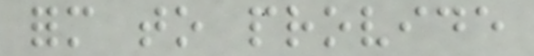form to provide
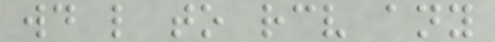would like to receive any
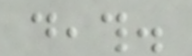death.
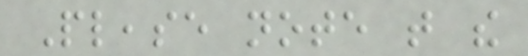Please note that the
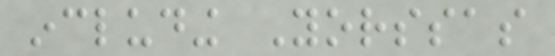including Yorssas
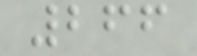266
